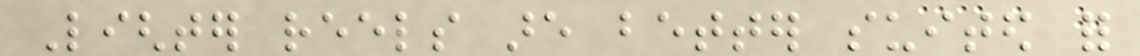Lighter reels are better suited for
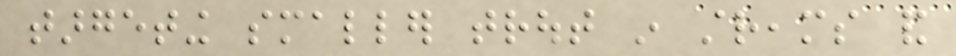targeting smaller trout in streams and
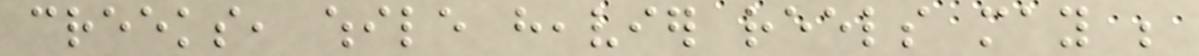creeks, while heavier reels may be
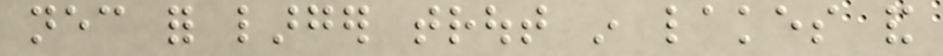necessary for larger trout in lakes and
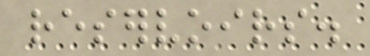reservoirs.
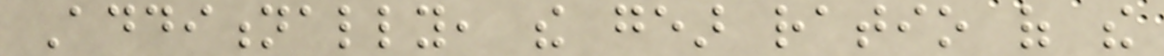Additionally, the gear ratio of the
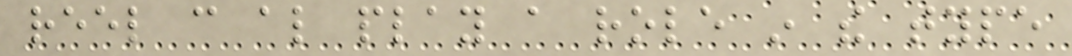reel can also play a role in the type
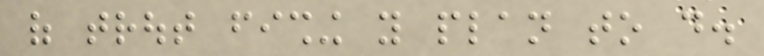of trout fishing you plan to do.
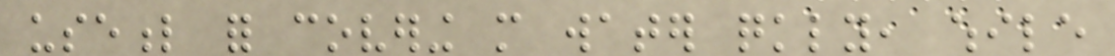useful for covering more water quickly, while
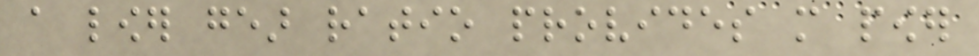a lower gear ratio provides more power
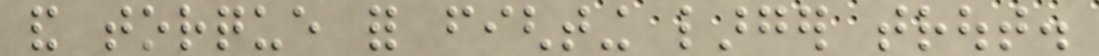and torque for fighting larger trout.
